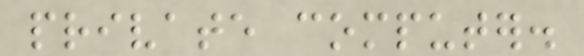private computer.
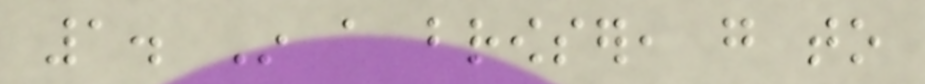1. In a browser, go to
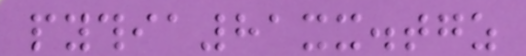pythia81xx.tgz
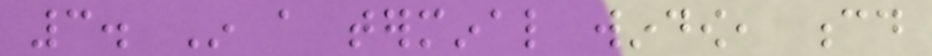3. In a terminal window, cd
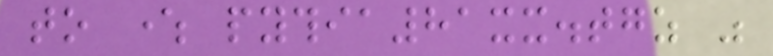to where pythia81xx.tgz was
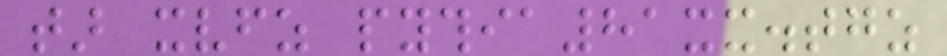tar xvfz pythia81xx.tgz
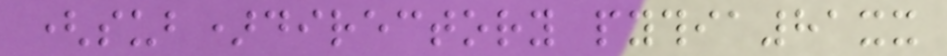(sub)directory pythia81xx
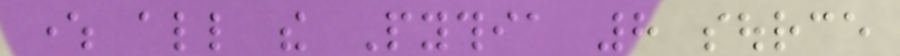where all the Pythia 8 source
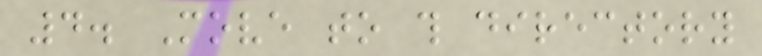4. Move to this directory
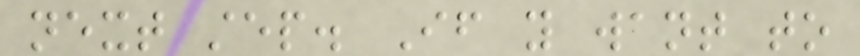next step. If you want to
